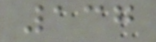137
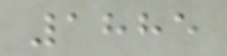1885
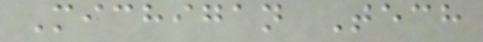Michigan Tech
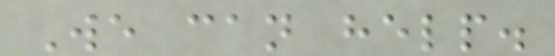We can help.
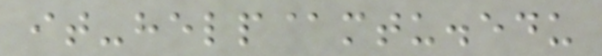it-help@mtu.edu
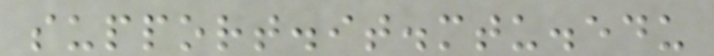support.it.mtu.edu
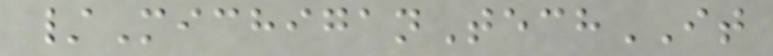/MichiganTechIT
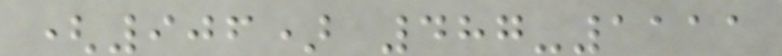(906) 487-1111
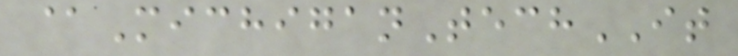@MichiganTechIT
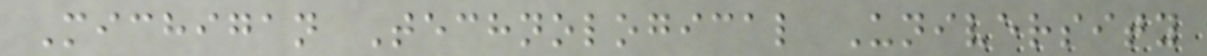Michigan Technological University
